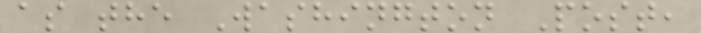as the Washington Post,
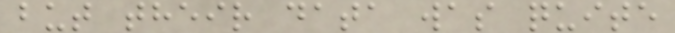but their data was quite
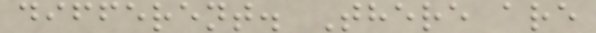different. There are
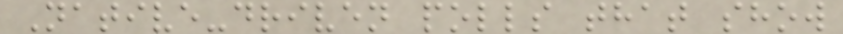Native-driven polls that show
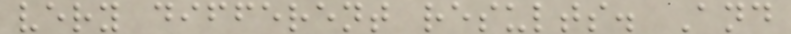very different results. And
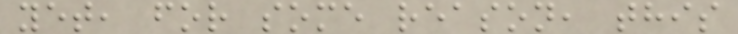yet, for some reason, this
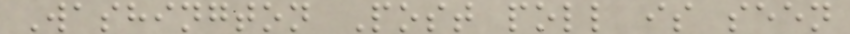Washington Post poll is seen
